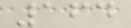164
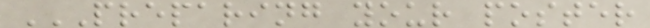PREPARING YOUR POSTER
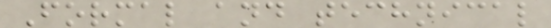Formal and technical
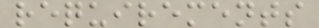requirements
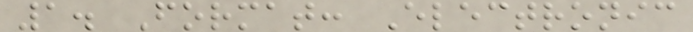1. Format: Electronic
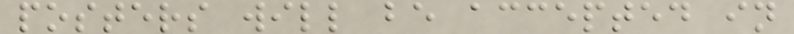posters will be accepted in
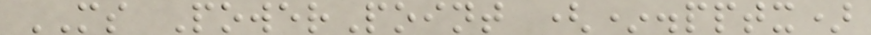MS PowerPoint (*.pptx)
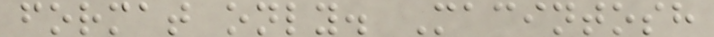format only. Macintosh
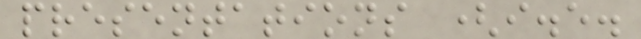presentations (i.e.
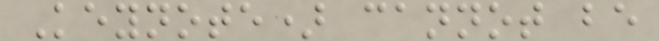Keynote) cannot be
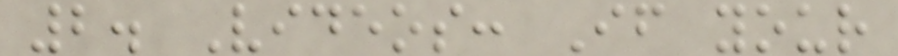2. Videos: If your
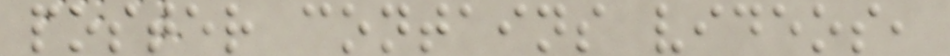poster contains videos,
